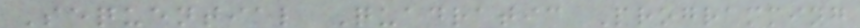Sequential Quadratic Programming
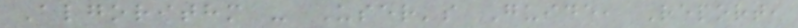Algorithm - User's Guide, Report,
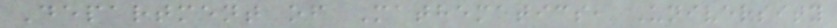Department of Mathematics, University
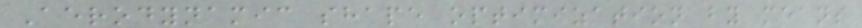Aerodynamic shape optimization by means
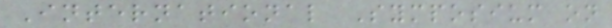International Symposium on
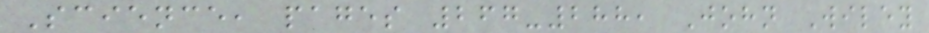Science, pages 267-288, John Wiley
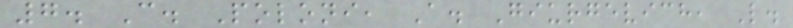7. C. Poloni, A. Giurgevich, L.
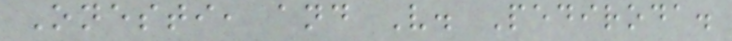Onesti, and V. Pediroda.
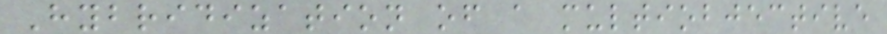Hybridization of a multiobjective
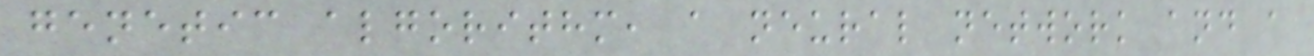genetic algorithm, a neural network and a
